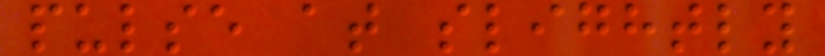pulse at slightly
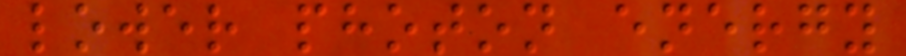lower photon energy
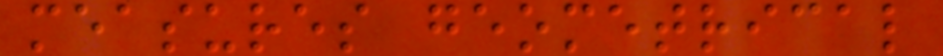measures geometrical
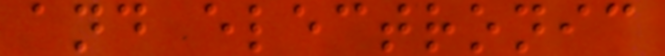and electronic
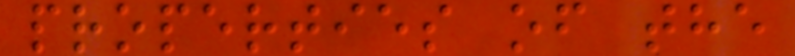properties of the
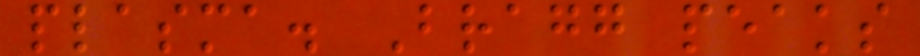plasma. Bragg peaks
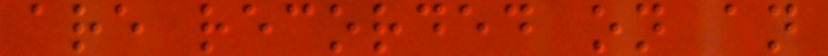are recorded on an
